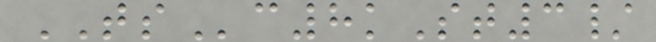TSc8kSt3/
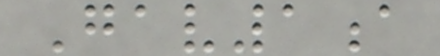Gav1a
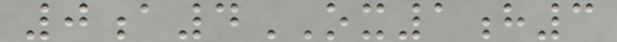0a4OX1h3
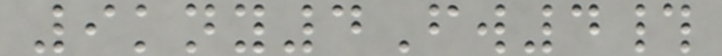9kny4Fw4#
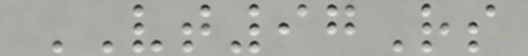VT97Rs
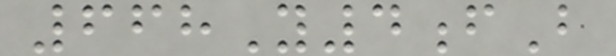668Y4fB
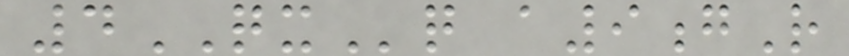4QXq a9gR
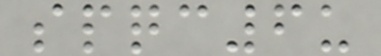spqc6u
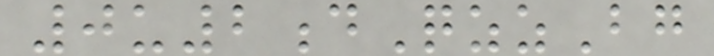0u2dQzzBg
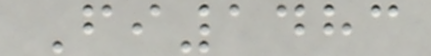Fi1483
